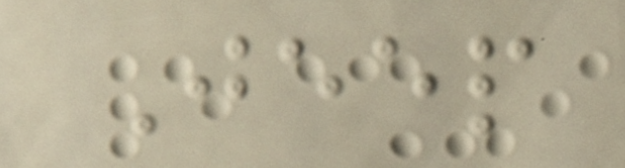Jeep
